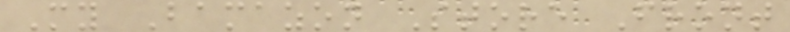My Bamazon Store Front
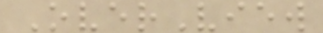OverView
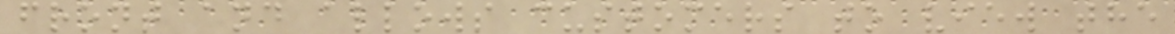front and allows customers to view the
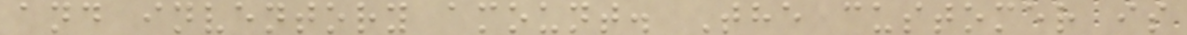and inventory amount. The customer is
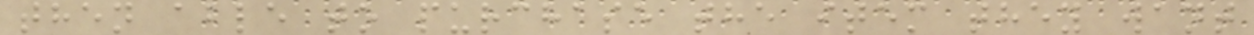then able to purchase the item they want
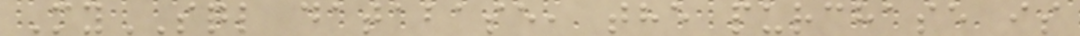MySQL database, the purchase is
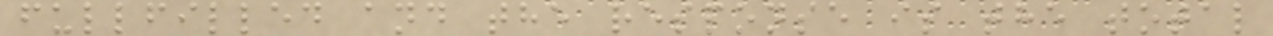fullfilled and the response is the total
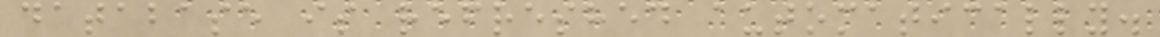database is refreshed automatically.
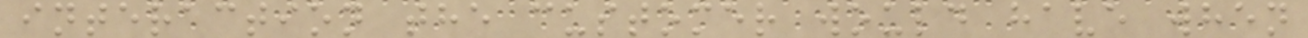interaction the customer would have when
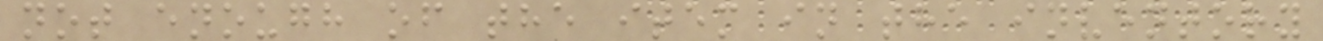not enough of the item in the inventory
